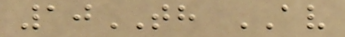10TH AV
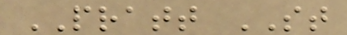PRATT ST
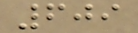609
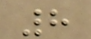8
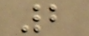2
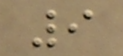9
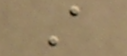A
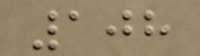108
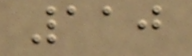110
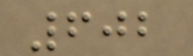602
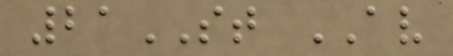21ST AV
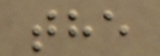the
